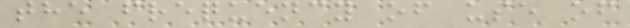the frequency of use of
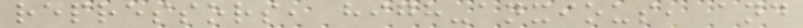repressors, high-anxious, and
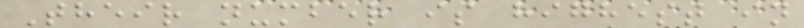Their number is highest in
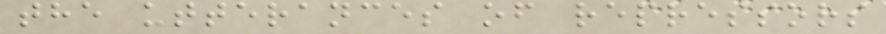the utterances of repressors
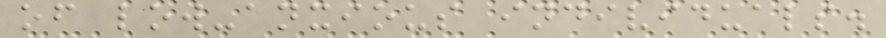of low-anxious individuals.
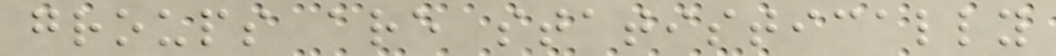groups are statistically
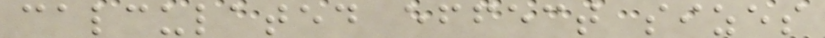calculated effect sizes
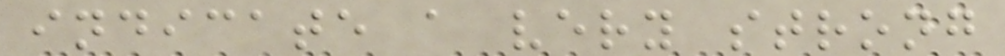indicate a very strong
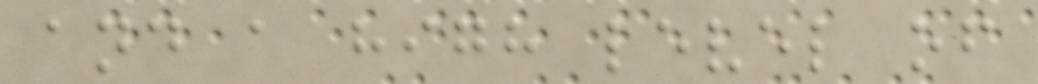and a high level of
